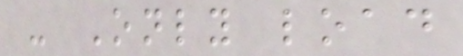- Only load
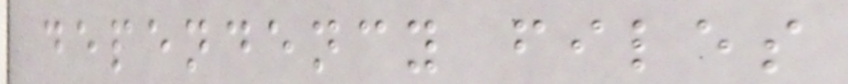dependency files
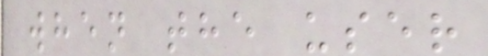when the user
